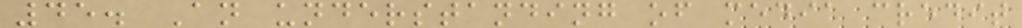45. An understanding of media credit
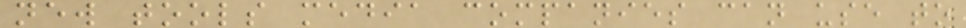new tools media companies can use to
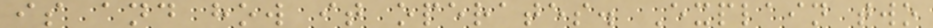is and how it operates. Explain two
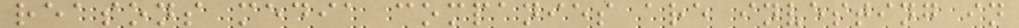reasons media companies are investing in
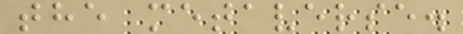the metaverse.
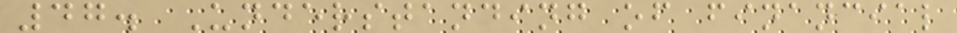47. Understanding of financial
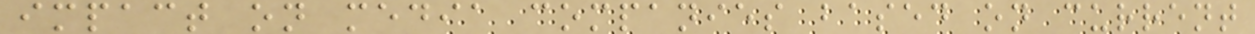impact on media companies based on current
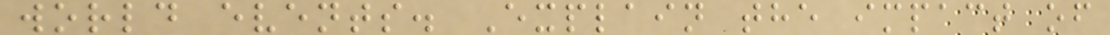world events. Explain the impact of
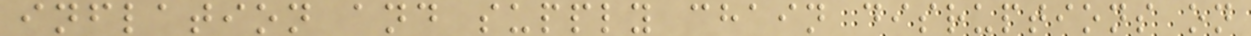inflation and supply chain disruptions on
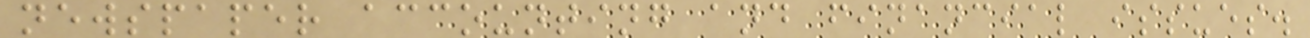newspaper accounting and financial issues.
